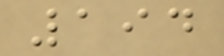194
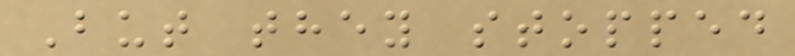But they stopped
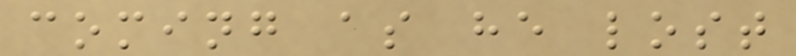coming as he lost
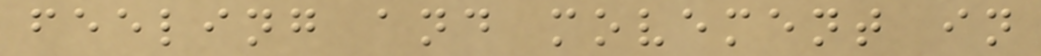feeling and movement in
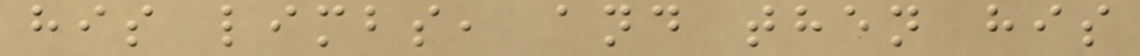his limbs, and then his
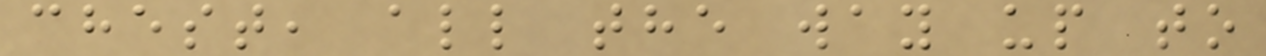chest, all the way up to
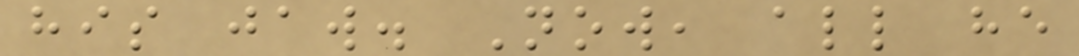his jaw. Now, all he
